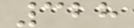328
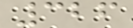326
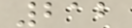212
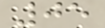05
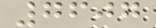7607
